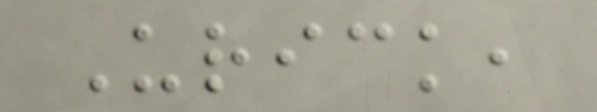Urick,
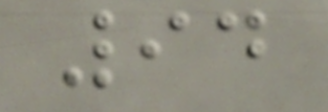94
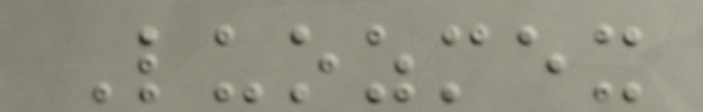Luozmex
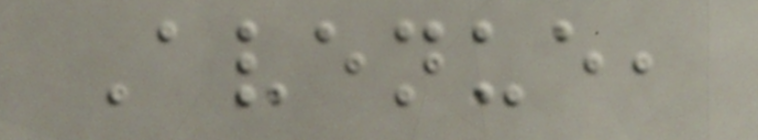Avenue,
